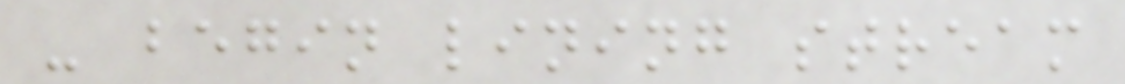- begin lining stream
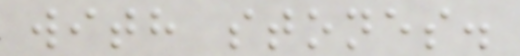with stones.
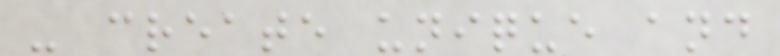- create unique and
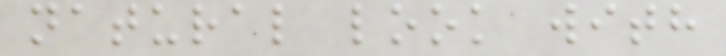natural look with
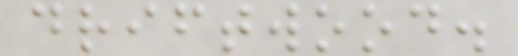driftwood.
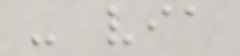- via
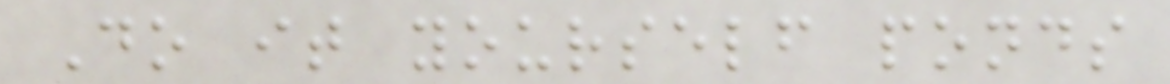Do it yourself ponds
